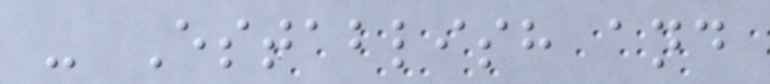- Establish and
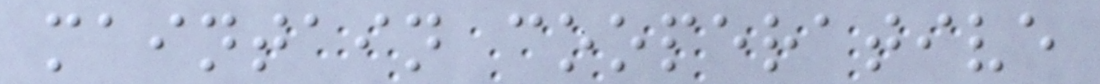maintain cooperative
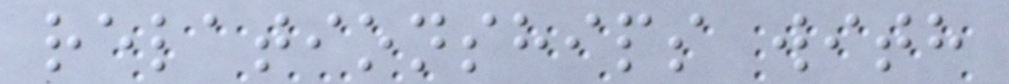relationships with
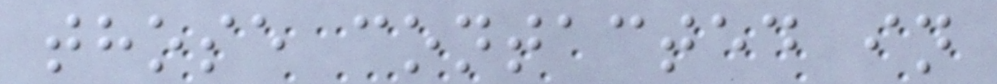those contacted in
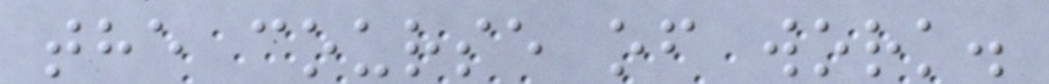the course of work.
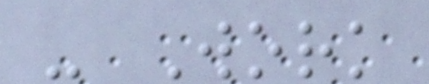- Work
